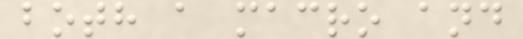both a macro and
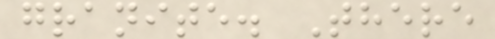granite. There
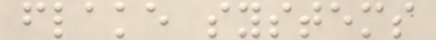flake systems
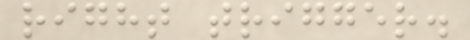right trigger.
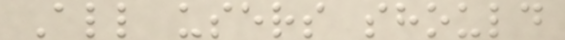All users should
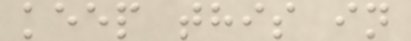keep this in
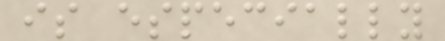is especially
